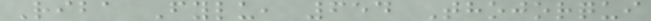Riba Fylu, 654 Thojorqui
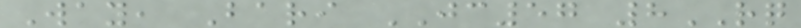Way, Bari JC57 8RQ
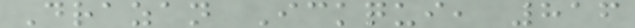Drazan Ickqui, 816
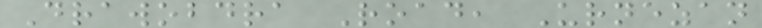Drawobdra Road, Urnezan
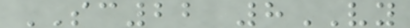SC22 8VY
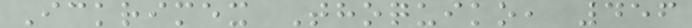Ickrimex Thoquiko, 456
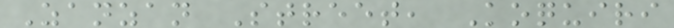Zanzan Street, Koquiri
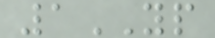1YP
